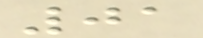01
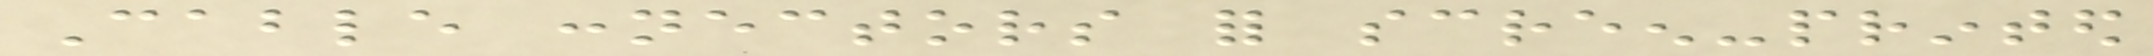Cable connectors for screen-printed
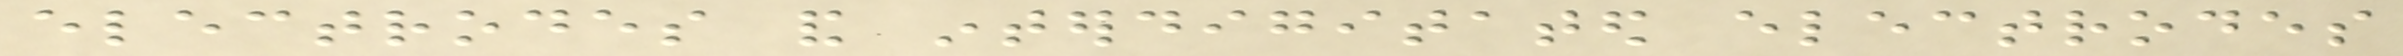electrodes and interdigitated electrodes
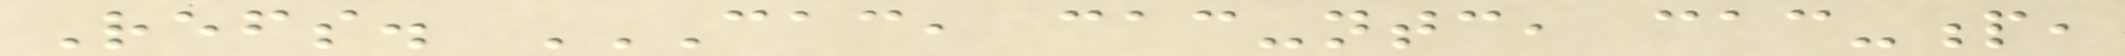Refs. CAC, CAC-NTC, CAC-P,
